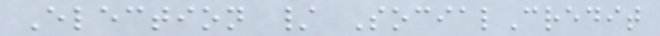Election / SocialCredit
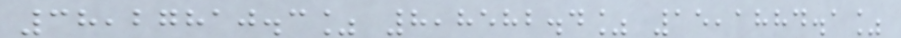38,27810.3% 8,8582.4% 15,1884.1%
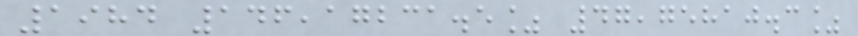1984 146,17231.5% 47,75810.3%
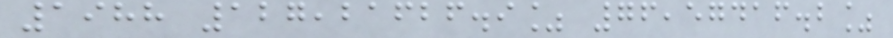1988 127,21626.9% 76,57416.2%
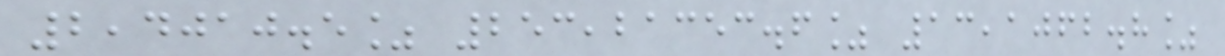2,4010.5% 253,21353.6% 13,1062.8%
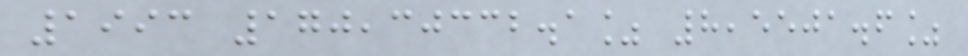1993 170,30332.1% 8,5501.6%
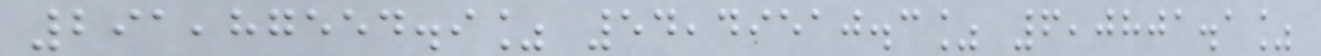291,87554.9% 54,49510.3% 6,0801.1%
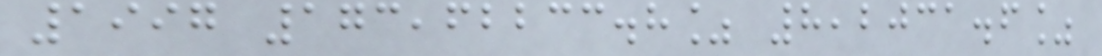1997 173,62233.8% 8,2031.6%
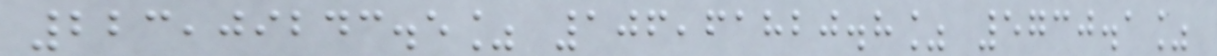223,09243.5% 106,61820.8% 5730.1%
